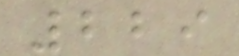229
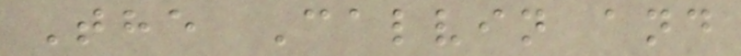The Calvin and
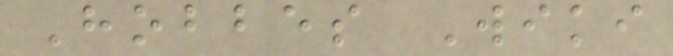Hobbes Wiki
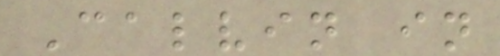Calvin in
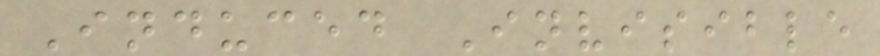Induced Invisible
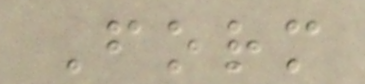Form
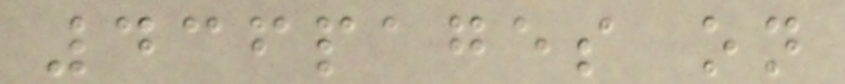436pages on
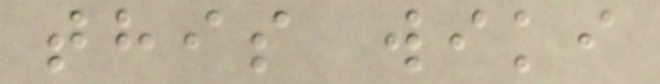this wiki
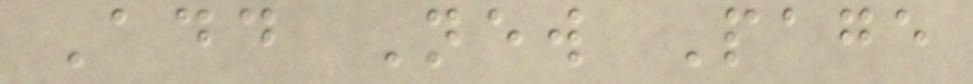Add New Page
